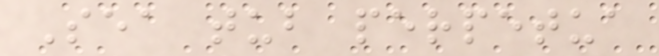Sea tub perpetua
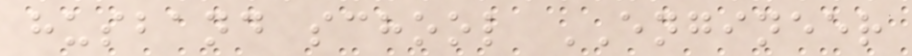husband school ENGINEER
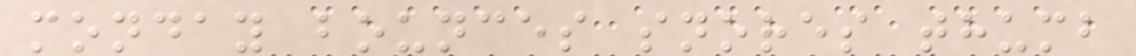monday bounces snores thumb
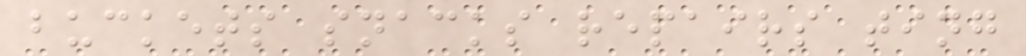buckets snacks repairs ting
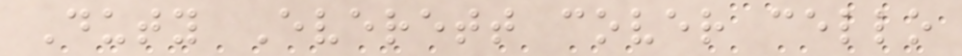Duty Everett cover cello
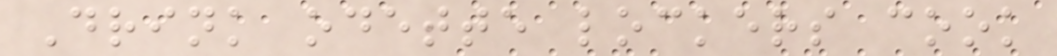Drink odette lockers cook
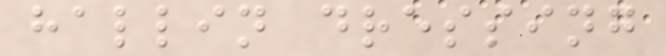hallin dressing
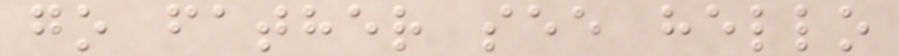go father see hello
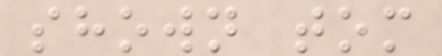shown tom
